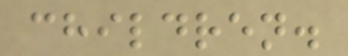children.
